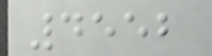4552
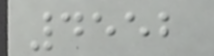4552
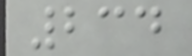234
